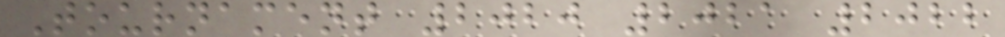Tournament 2020 2021 2022
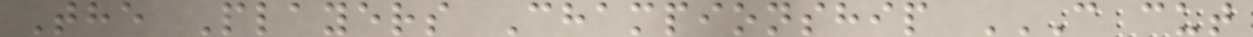The Players Championship C CUT
